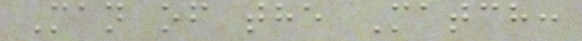Man of the Match:
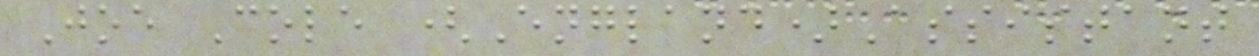Joe Cole (England)Assistant
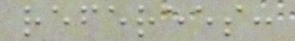referees:
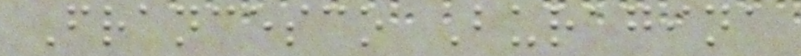Francesco Buragina
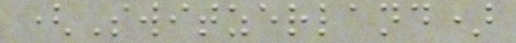(Switzerland)
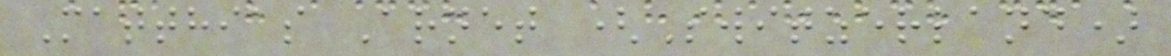Matthias Arnet (Switzerland)
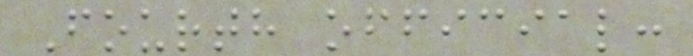Fourth official:
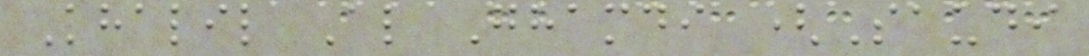Khalil Al Ghamdi (Saudi
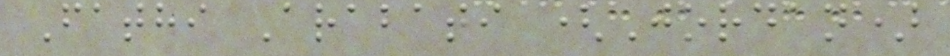Fathi Arabati (Jordan)
